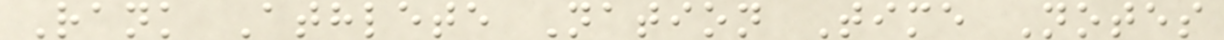Rank Athlete Nation Time Notes
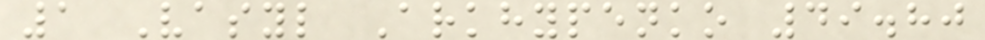1 Vasyl Arkhypenko 49.80
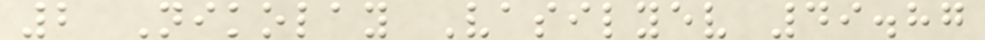2 Nikolay Vasilyev 49.87
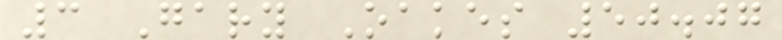3 Gary Oakes 50.07
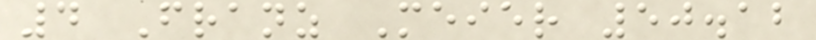4 Franz Meier 50.12
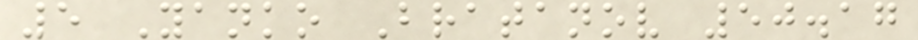5 Yanko Bratanov 50.17
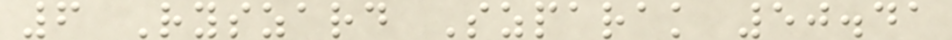6 Ryszard Szparak 50.41
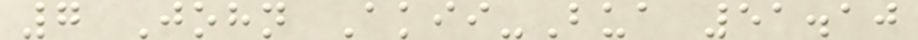7 John Akii-Bua 51.10
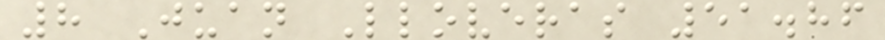8 Juan Lloveras 51.86
